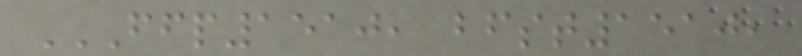FFP1510, BFST1510,
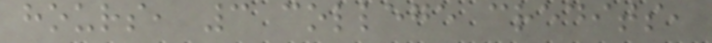hours, 3 college credits,
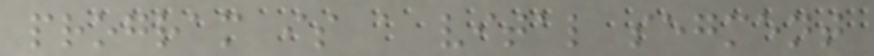program is a vital segment
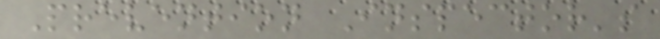Prevention Inspector's
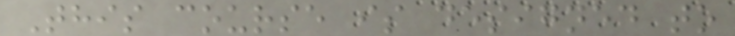This course is designed to
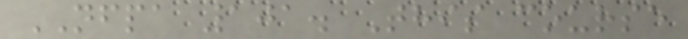NFPA 101. This course
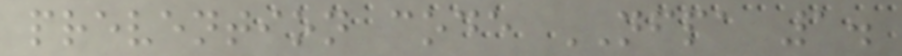prevention code NFPA 1.
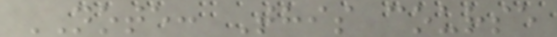NOTE: This course
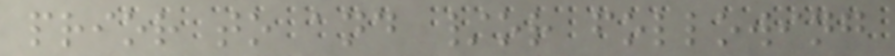prior to and /or following
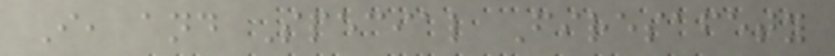I, and Special Firesafety
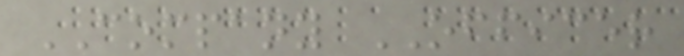COMPANY OFFICER
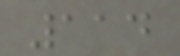114
